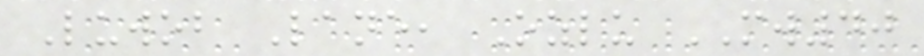Luwob Lane, Ozlu MW40
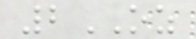2OZ
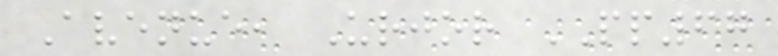Avenue, Urjor PP67
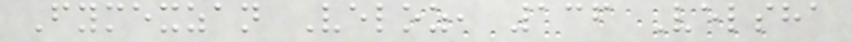Fymexzan Veloz, 136 Velsha
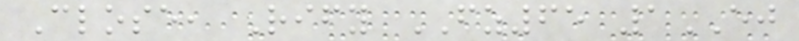Close, Rify FZ65 1EJ
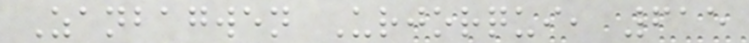Zanbagwen Urjorqui, 615
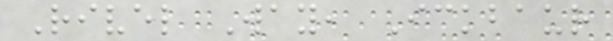Rivel Way, Ickbaur
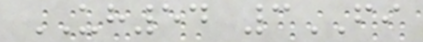UH54 3FI
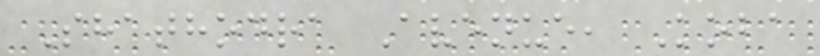Shathodra Avenue, Koba
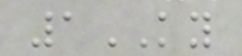1KY
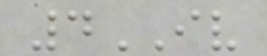4IV
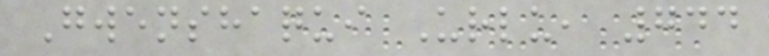Gwenshaqui Urlu, 744
